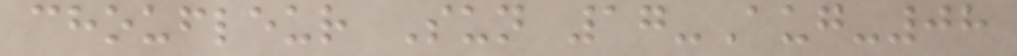choufleur Sun 17-Aug-08
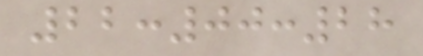22:00:28
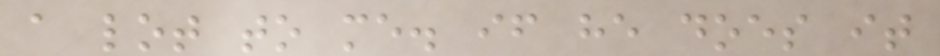a lot to me. if he does it
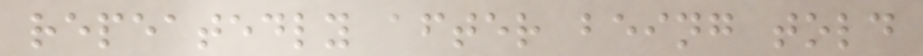repeatedly after being told
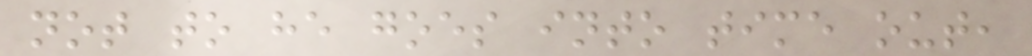not to he goes into time out,
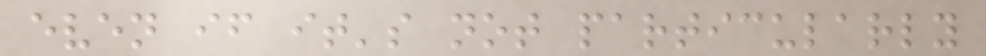even if it's not particularly
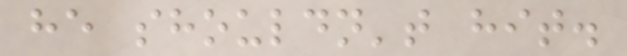he shouldn't hit.
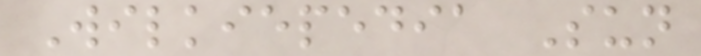Wilkiepedia Sun
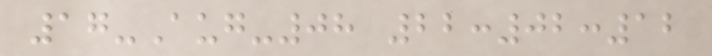17-Aug-08 22:02:12
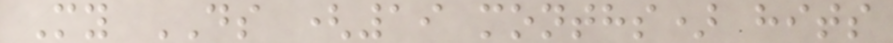My DS (19 months) hits
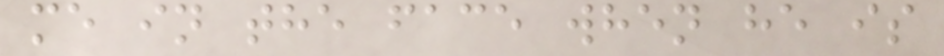me in the face when he is
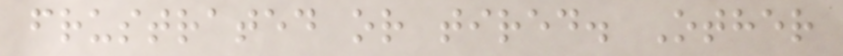frustrated or tired. Other
